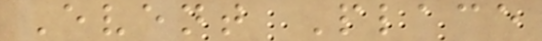Event Place
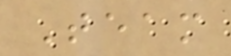Team
